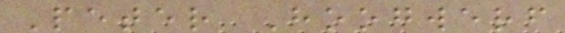Peter Hoogwerf
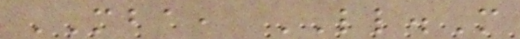MBA, LL.M
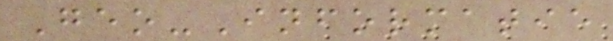Geo-Informatie
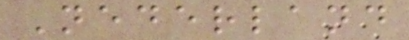Nederland
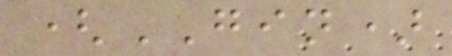(GIN)
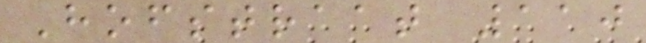Hofstraat 110
